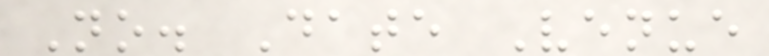No. Date Venue
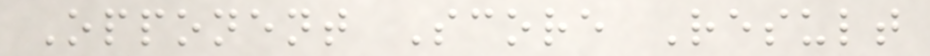Opponent Score Result
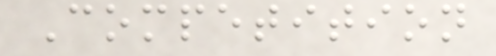Competition
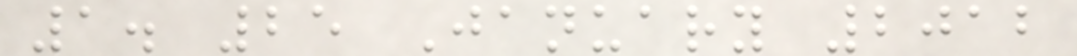1. 25 January 2012
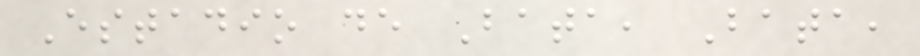Estadio de Bata, Bata,
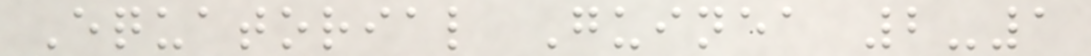Equatorial Guinea 2-1
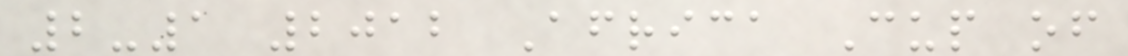2-1 2012 Africa Cup of
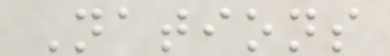Nations
